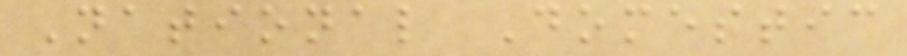National Domestic
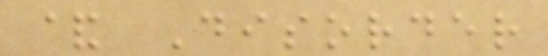& Disorder
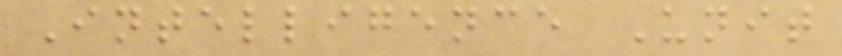Intelligence Unit
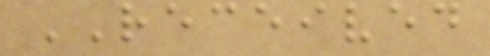RECEIVED
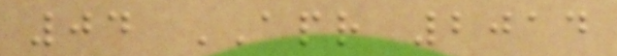04 APR 2014
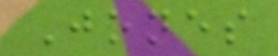Jones
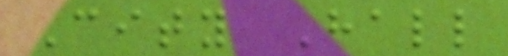City Hall
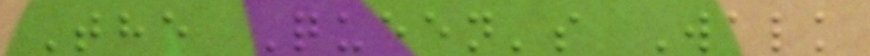The Queen's Walk
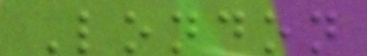London
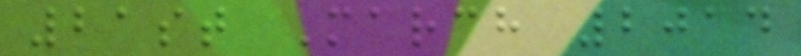21st March 2014
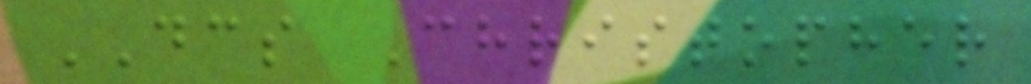DCS Christopher
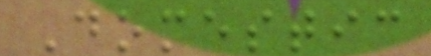Domestic
